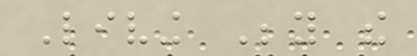Living Beyond the
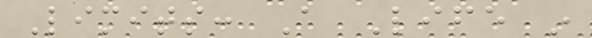Limits: A Life in
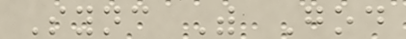Sync With God
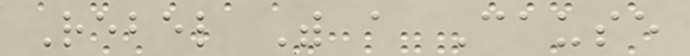Rebel With a Cause
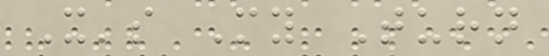It's My Turn
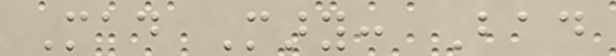Mad Mary: Bad
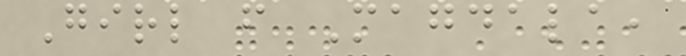Girl from Magdala,
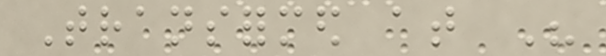Transformed at His
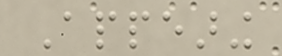Appearing
